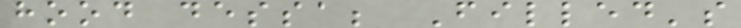hood dessa; Filled's
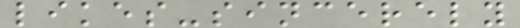likes-sincerely
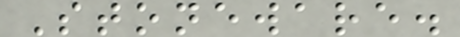Stoneware.
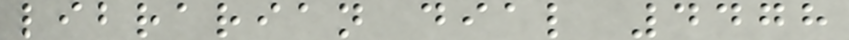librarian dial 4478
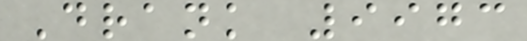Drank 9973
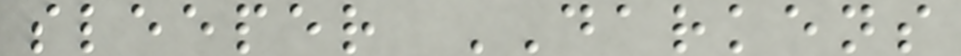sleeper DARKENS
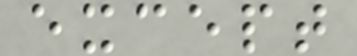except
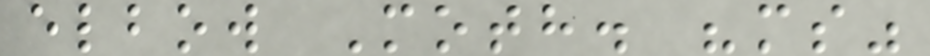elbow Moth. "ms"
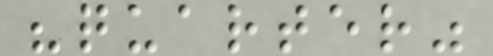"quarter"
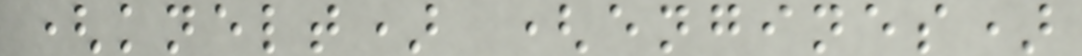(knelt) (engines)
